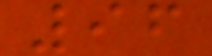96
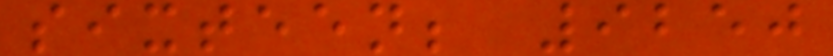sixteen; 9250
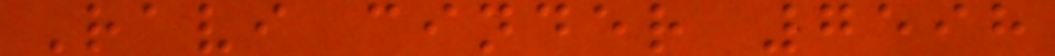Ravi cinder 7598
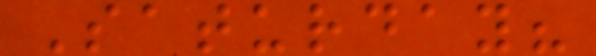Saturday?
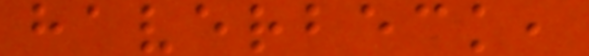haverbeck,
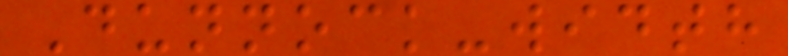Dunnock-width
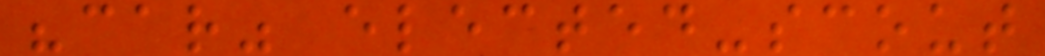"car" elected-scout
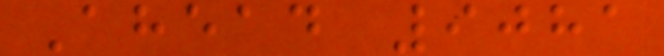Ahead 9081
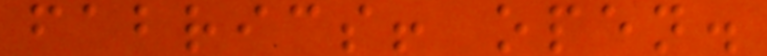fabrics! open.
